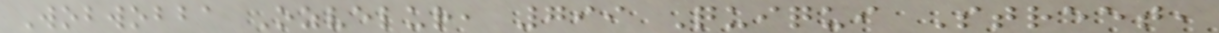Wobwobba Ozvelur, 799 Quiqui Street,
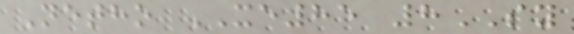Netho XE85 8SY
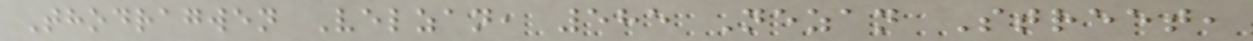Thodragwen Velzan, 585 Nezan Street,
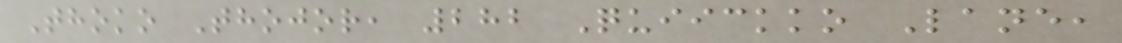Thoko Thojor, 282 Quiickko Lane,
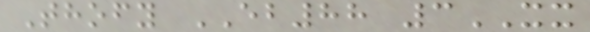Thofy EB88 3XX
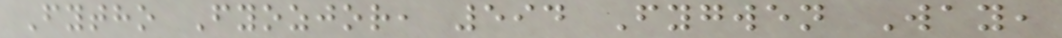Fytho Fyozjor, 594 Fygwen Way,
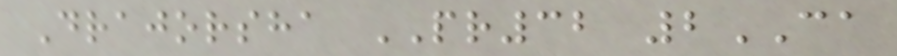Drajorsha PR32 2CA
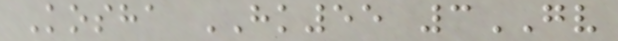Kosha HK55 3GV
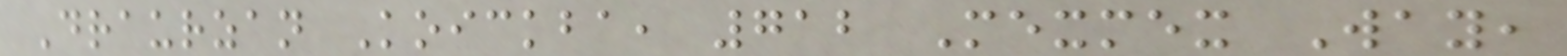Draurzan Koickba, 712 Mexmex Way,
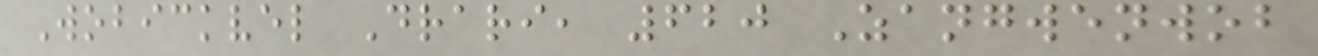Wobickvel Drari, 620 Zangwenwob
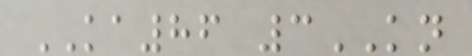KA86 3KN
